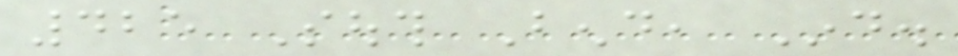425 South Bend, Ind.
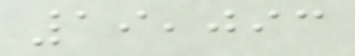19,093
